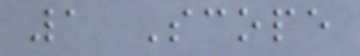1 Scope
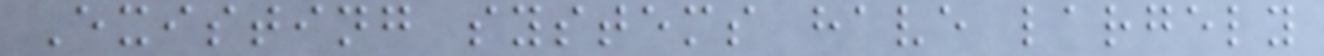Existing systems have largely
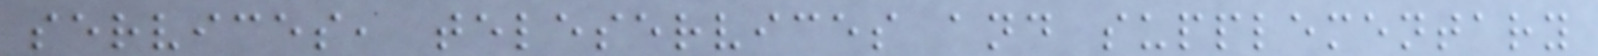services, teleservices and supplementary
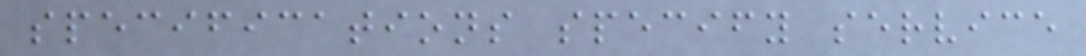specifications specify service
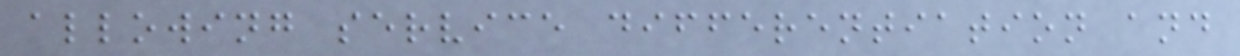allowing service differentiation and
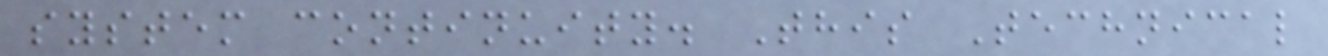system continuity. This Technical
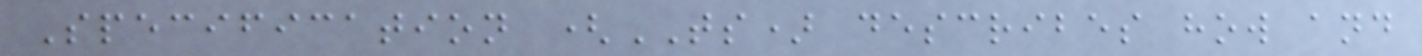Specification (TS) describes how and
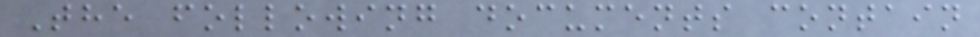The following documents contain
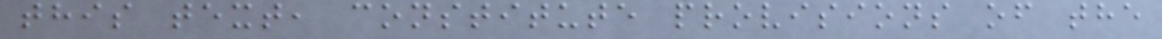this text, constitute provisions of the
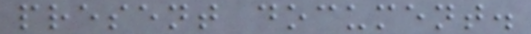present document.
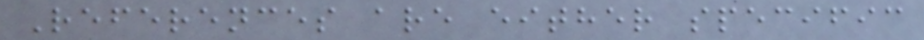References are either specific
